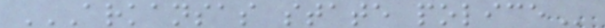ARKANSAS STATE POLICE
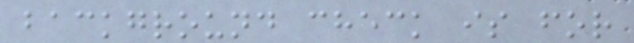background check is for
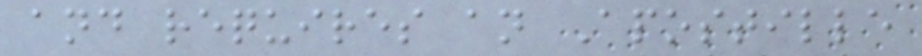and requires an Apostille
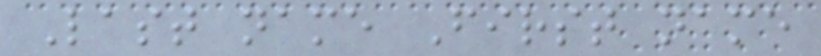Last name First name
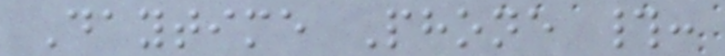Daytime Phone #:
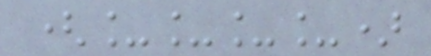(____)
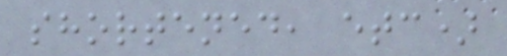shortened, etc)
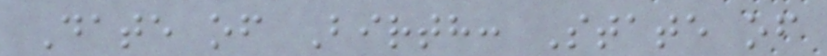Date of Birth: State of
